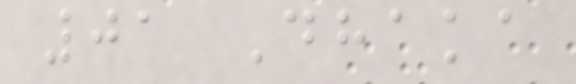01 Dhaka
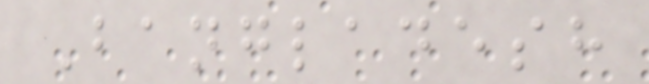Bangladesh
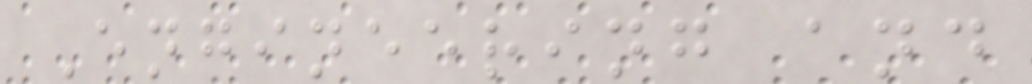Engineering and
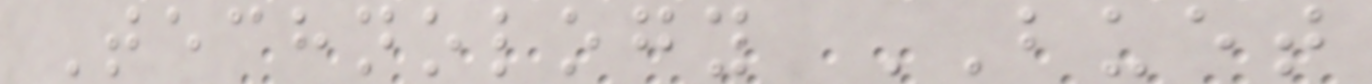Technology BUET
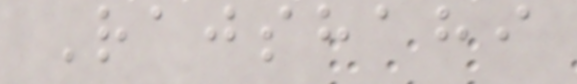Rajshahi
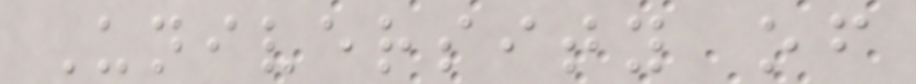University of
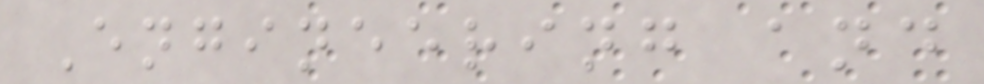Engineering and
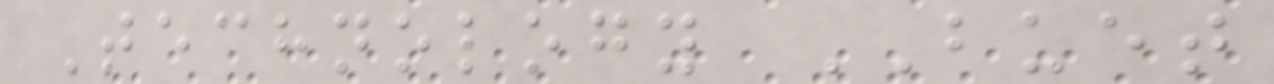Technology BUET
